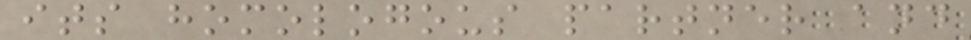its homologous partner and
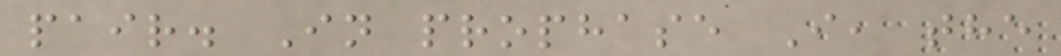pair. In prophase I, the
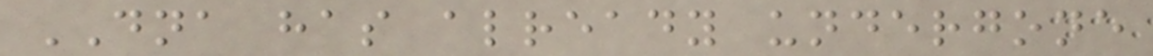DNA has already undergone
